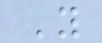Y
